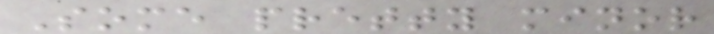Some pretty minor
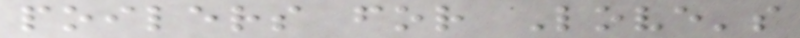poilers for Love's
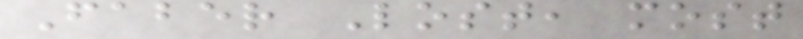Faber Lost, most
